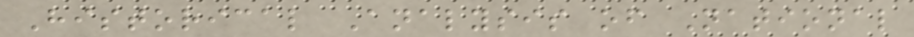Historical Analysis of National
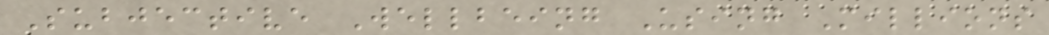Subjective Wellbeing Using Millions
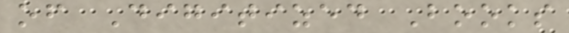of Digitized Books
